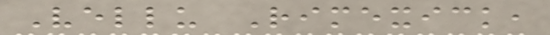Vellu Rimexick,
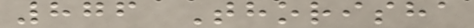876 Thorisha
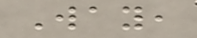Way,
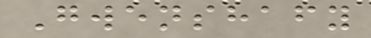Gwenshafy
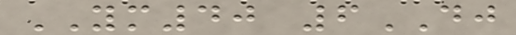YM40 6DJ
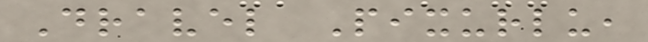Dravel Pixurlu,
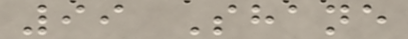99 Shane
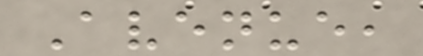Avenue,
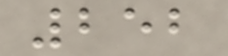252
